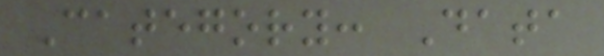Category: Data
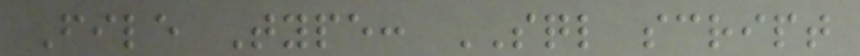File Type: SQL script
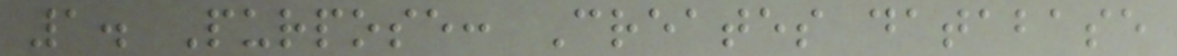1. Purpose: Creates database
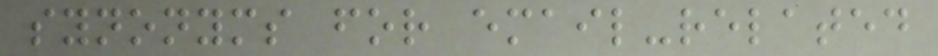synonyms for email-related
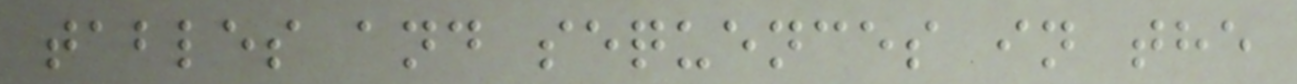tables and sequences in the
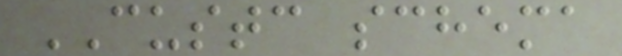CUSTC schema
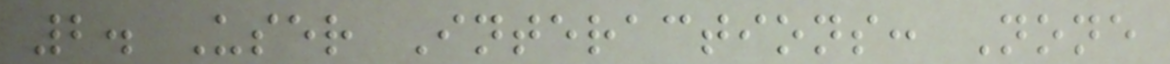2. User Interactions: None
